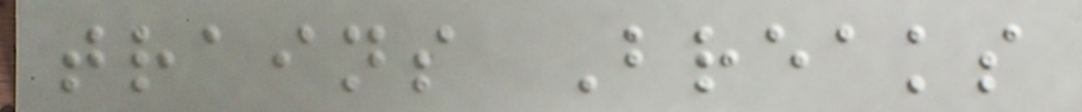trains Breaks
